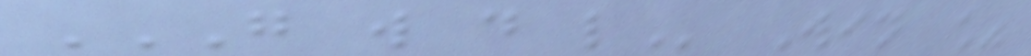G W D L Win %
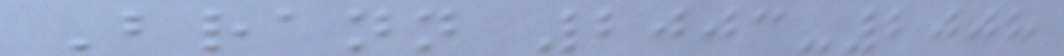Brann 2003-2008
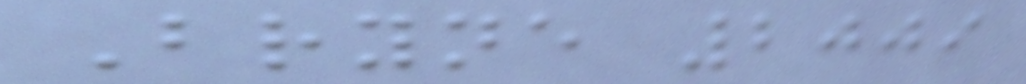Bryne 2009
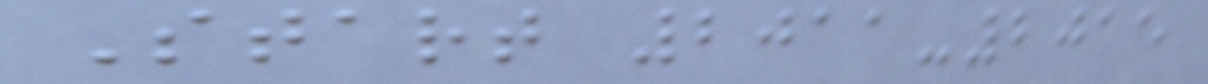Start 2011-2015
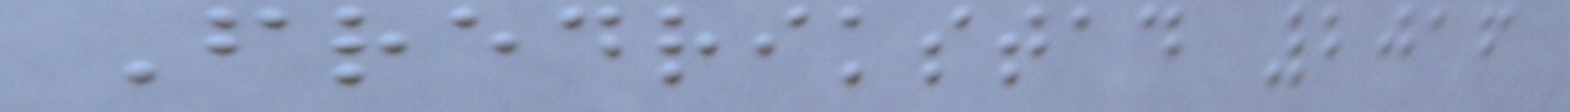Fredrikstad 2016
